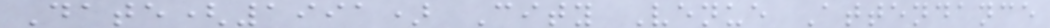Date(1991) City Venue Attendance
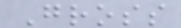Gross
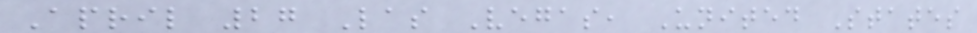April 27 Las Vegas, United States
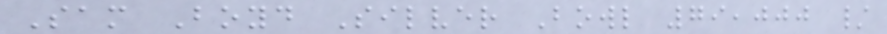Sam Boyd Silver Bowl 79,000 /
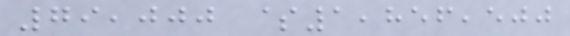79,000 $1,856,500
